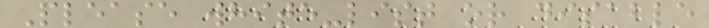Please white-list or disable
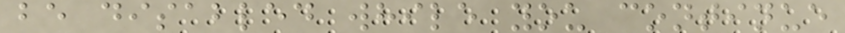be disabled while you continue
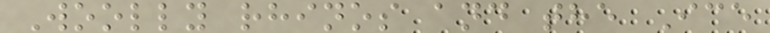Woolly rhinos and the Ice
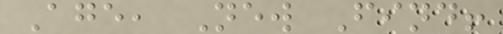Age, New Find!
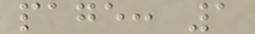page: 1
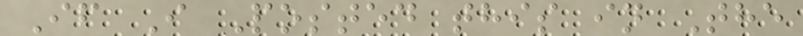If I Posted this in The
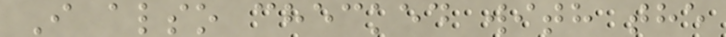I also checked with the
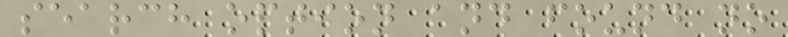search option and found no
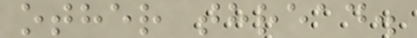other thread.
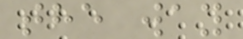the way
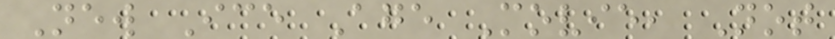New Ice Age Movie, Not
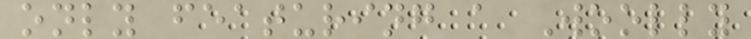only featuring a Woolly
